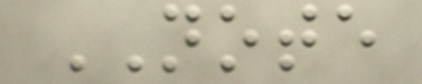NOTE
